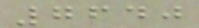7640
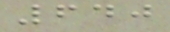640
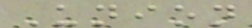Union
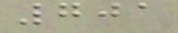701
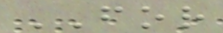FOR
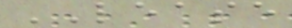LEASE
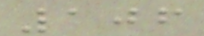106
